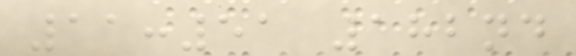11:51 182nd
